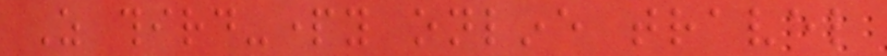As third-party online travel
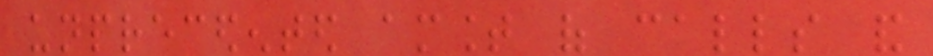unprecedented amount of calls and
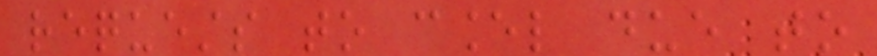requests to cancel due to
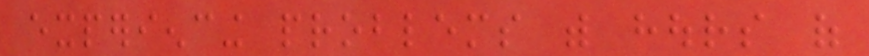experiencing problems with hours of
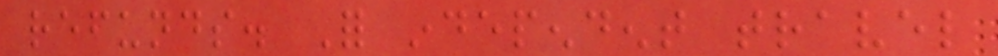refunds. For independent travel
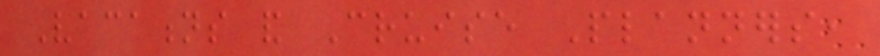Vacations and Cruise Planners,
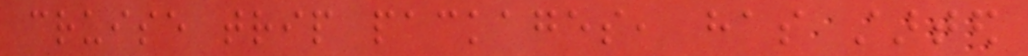cruise trip packages, has started
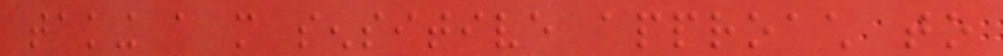taking a more sensitive approach to
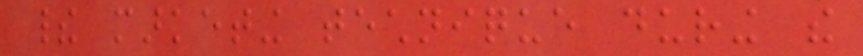their marketing technique during the
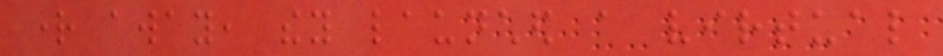right away, they launched a virtual
